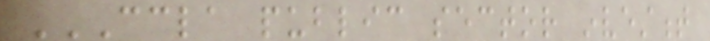CCLA PUBLIC SECTOR INVESTMENT
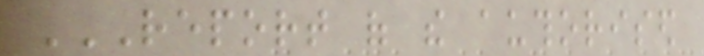REPORT OF THE AUTHORISED
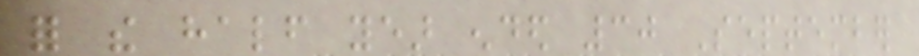for the half year ended 30 September
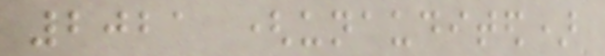2021 (unaudited)
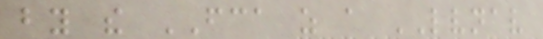by the FCA as a LVNAV
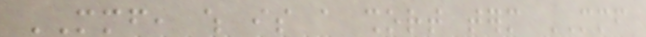MMF, which is a short term MMF
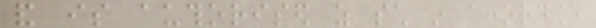and is authorised as such in accordance
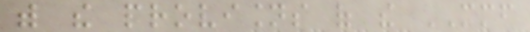with the provisions of the MMF
